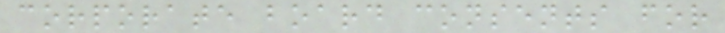corporate board consents for
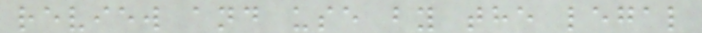review and use by the legal
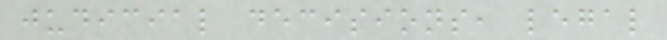judicial decisions, legal
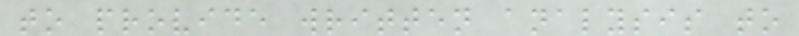to provide written analysis to
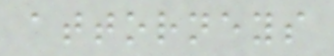attorneys
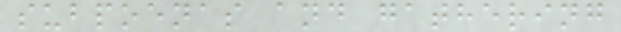subpoenas and gathering
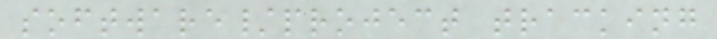software/project tracking
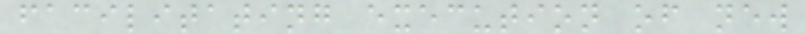facilitating execution of new
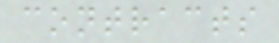contracts
